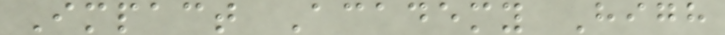Impact Academy High
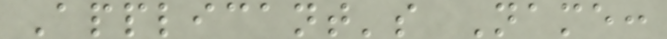Applicant's Name:
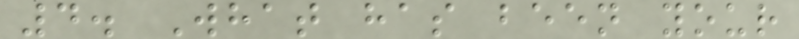4. What has been your
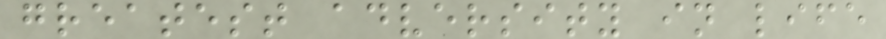greatest adversity in life
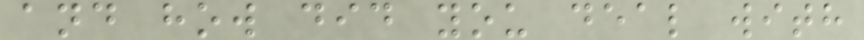and how did you deal with
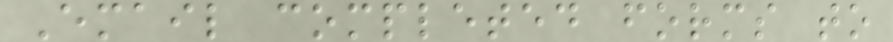Email completed forms to
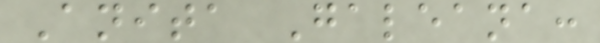Anita Galeana:
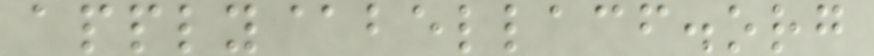apply@bellacf.org
